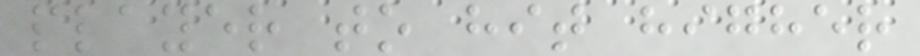player to hit higher
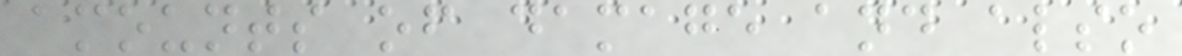amounts of damage and also
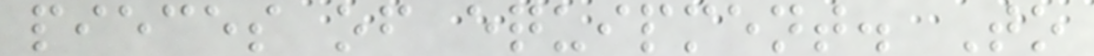pieces of equipment. To
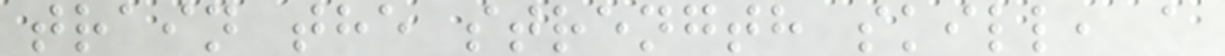train the strength skill, a
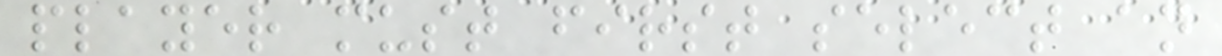player must first select an
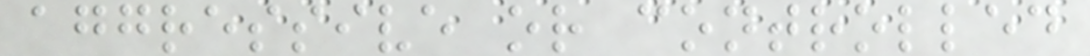aggressive or controlled
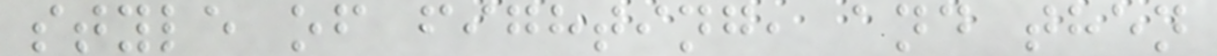style of fighting, and then
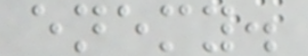enemy.
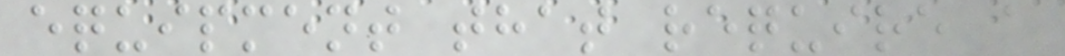equipment that require a
